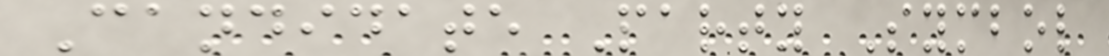Candidate Party Symbol
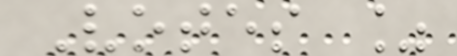Votes %
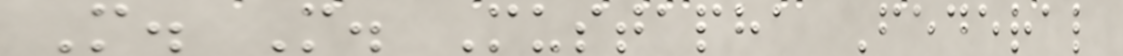M. M. Mustapha Federal
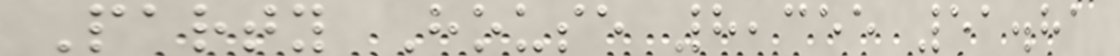Party House 8,355 51.81
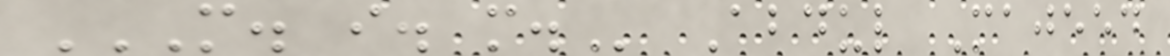M. I. M. Abdul Majeed
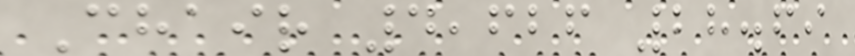Chair 4,626 28.69
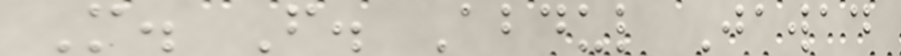M. F. Abdul Jawad
